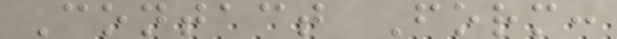Contact Form:
